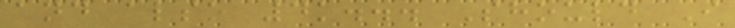and also 4k... Should I
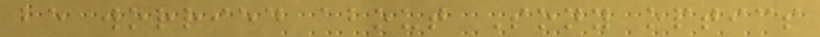be worried about Sony optics
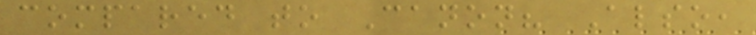compared to Canon? Also,
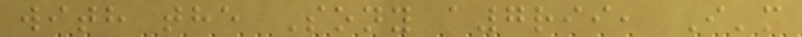with the Sony a7rii, I'm
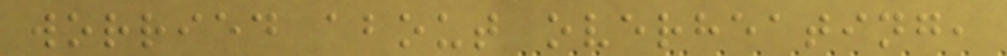worried about overheating,
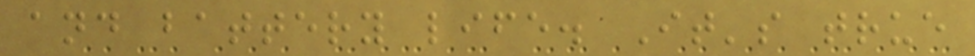and battery life. It's true
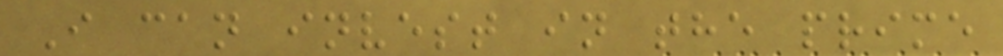I can invest in the prime
